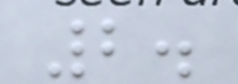2.
